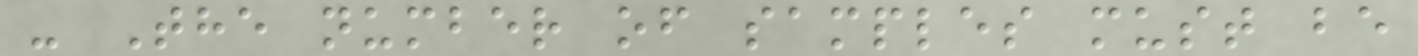- The number of samples must be
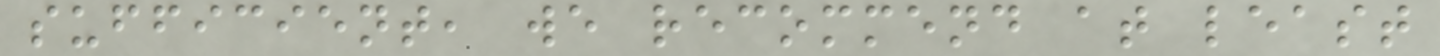sufficient, we recommend at least
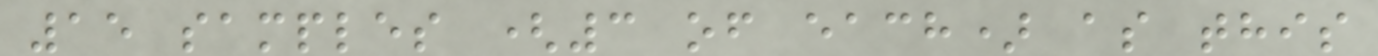15 samples (3 of each) as this
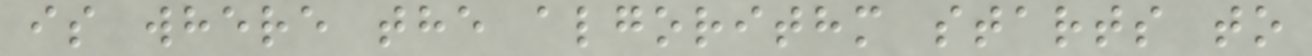is where the algorithm starts to
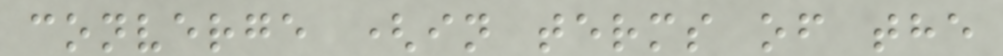converge (in terms of the
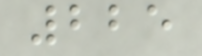225
